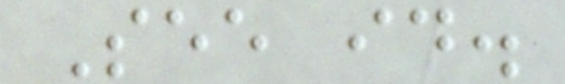See id.
